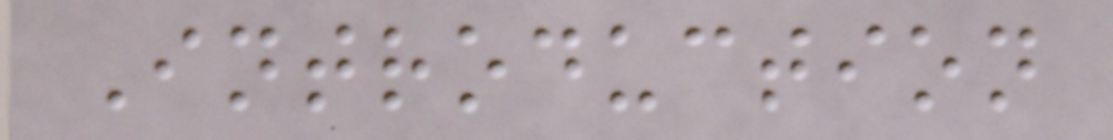Introduction
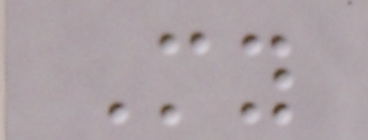My
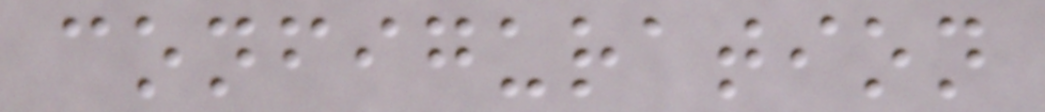configuration
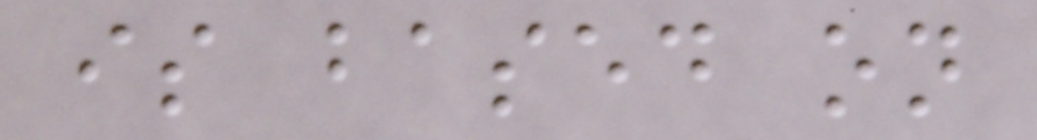is based on
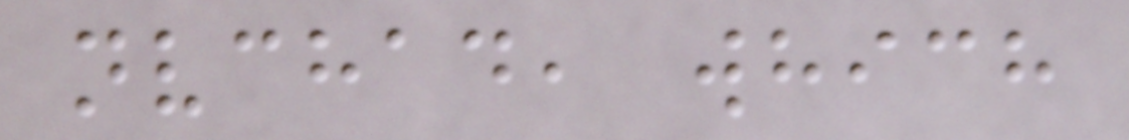nvchad, which
